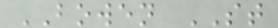BOWEN ST
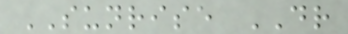SUNRISE DR
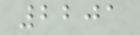2201
